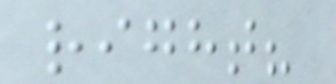right?
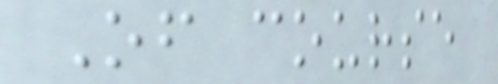Of course
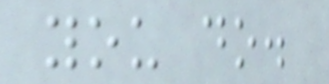you do.
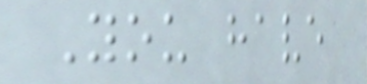You have
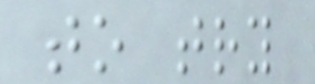to try
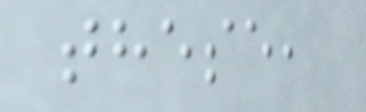these,
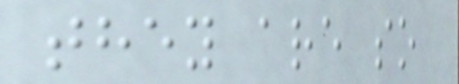they are so
